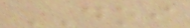DOI
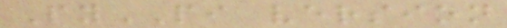PyPI version
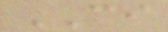CI
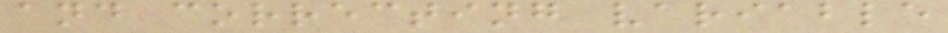and correcting variable
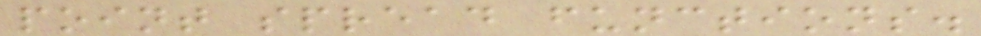point spread functions.
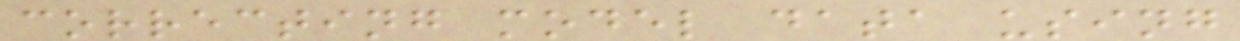correcting model data using
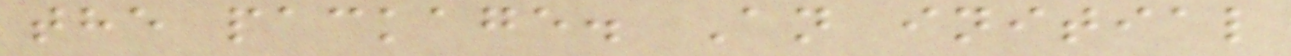the package. An initial
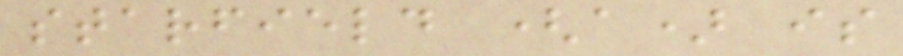starfield (a) is
